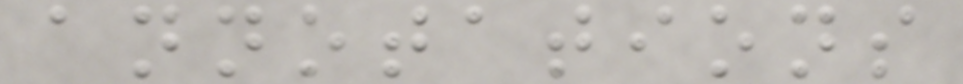annotations
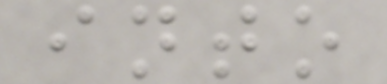into
